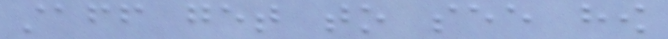staff get to see how
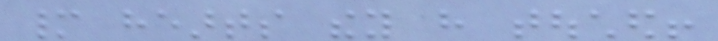many hearts they have touched!
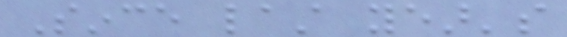Since last year's
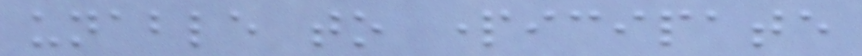unable to participate
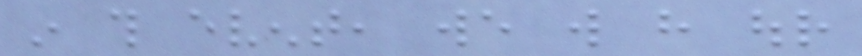in this event, we will have our
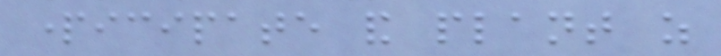participate and plant as
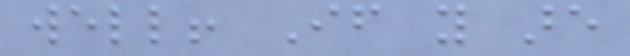well! If you are
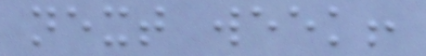next week!
